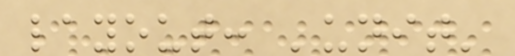layout: 'unit'
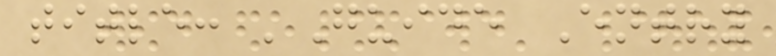title: 'Guide Entry
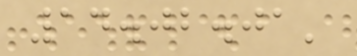14.02.01'
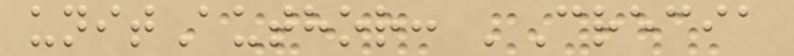unitAuthor: 'Crecia
